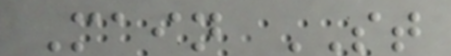Main ST
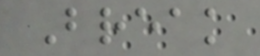Break
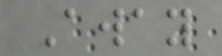Away
